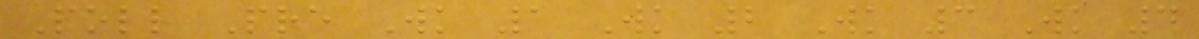Poll Pre Wk 1 Wk 2 Wk 3 Wk 4
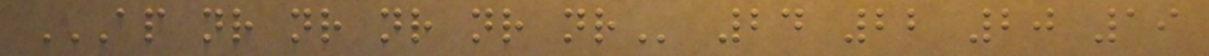AP NR NR NR NR NR 24 22 20 19
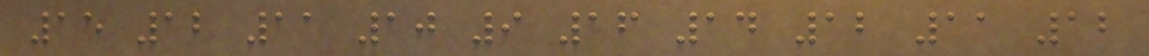15 12 11 10 9 16 14 12 11 12
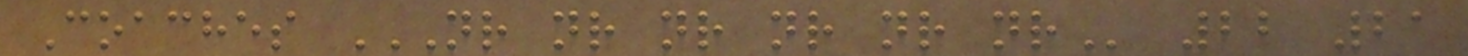Coaches NR NR NR NR NR NR 22 21
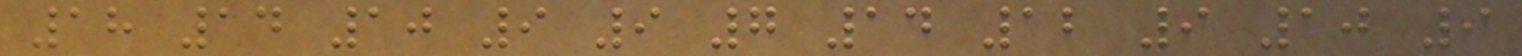18 14 10 9 9 7 14 12 9 10 9
